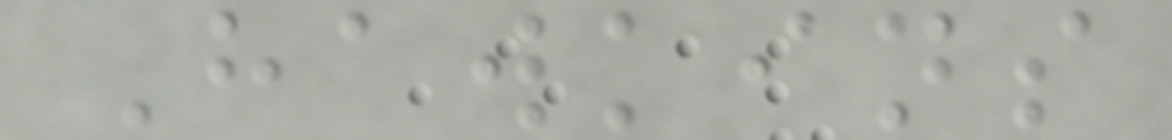Hawkins
